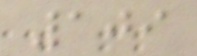109
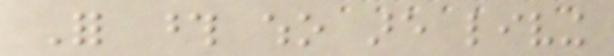For those who are living
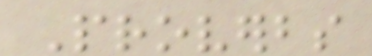Proverbs
